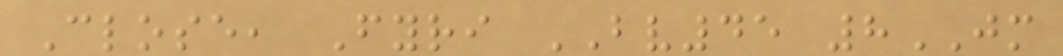Close, Fyri BV45 8JM
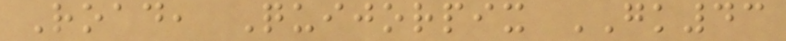Road, Quijorpix GK43
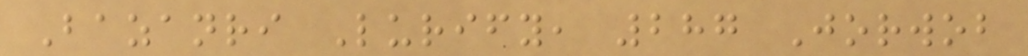Bazanri Lurify, 287 Jorwob
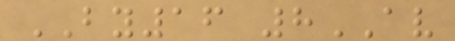BY16 8AV
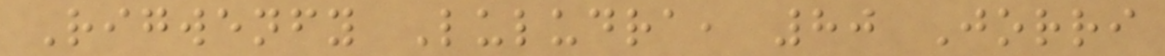Rigwenfy Luludra, 80 Jorri
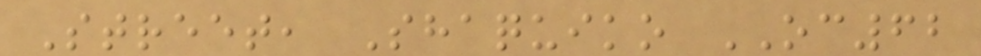Street, Shaquiko OC62
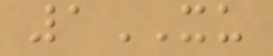1XU
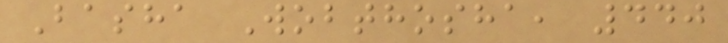Basha Wobthosha, 440
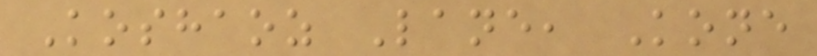Koshaoz Lane, Kone
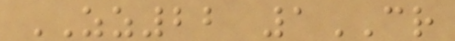ZZ22 1CR
